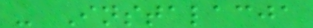- Instalacja
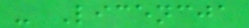- Licencja
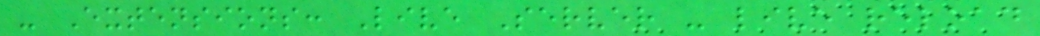- Extensions: Live Server - live reload
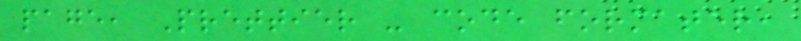page, Prettier - code formater,
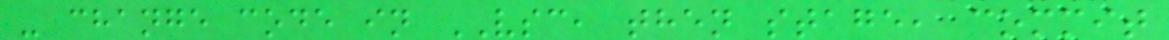- change code in VSC, then stage, commit
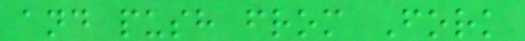and push from Fork
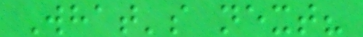What's next?
